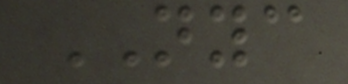NYC
